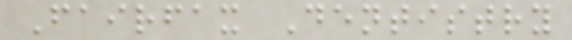Fairfax Dentistry
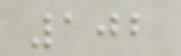102
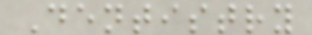Dentistry
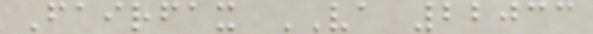Fairfax VA 22033
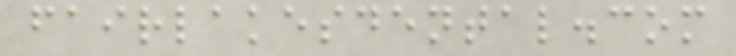fairlakesdental.com
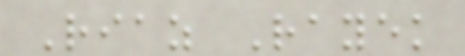Riaz Rayek
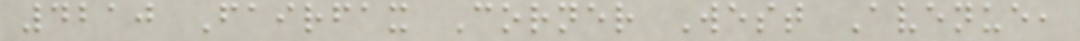4210 Fairfax Corner West Avenue,
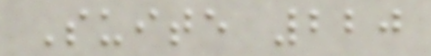Suite 220
